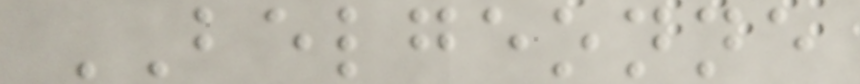BELGEONNE
